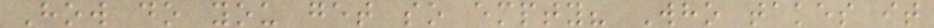How do you get so empty? Who takes it
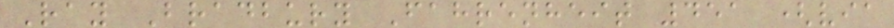Ray Bradbury Fahrenheit 451 (via
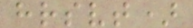hrsvt)
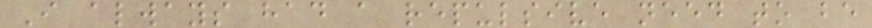I always had a repulsive need to be
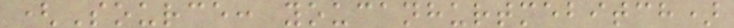(Source: youcanhurtmebitch)
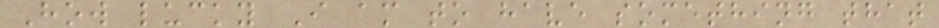How lucky I am to have something that
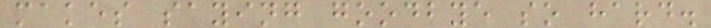makes saying goodbye so hard.
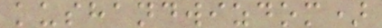kushandwizdom)
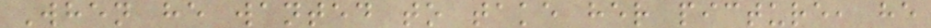When he wanted to take her picture, he
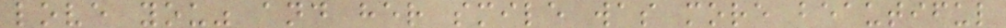love you" and her smile was more beautiful
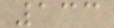133
